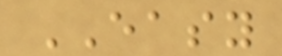EASY
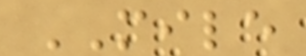MILE
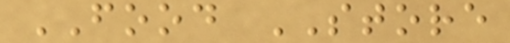FOOD STORE
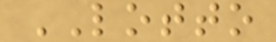LOTTO
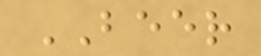BEER
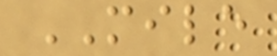MILE
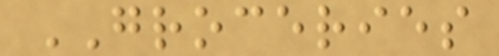GROCERIES
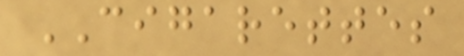CIGARETTES
